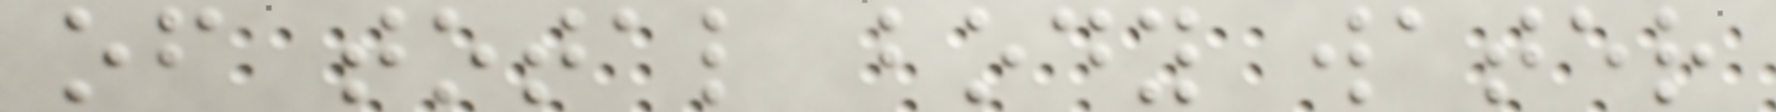of total body water
